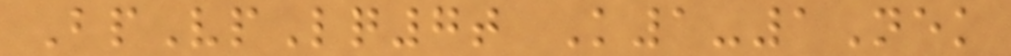BpVpLq7t K1-1Nek
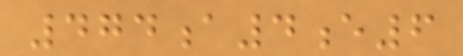474a4e6
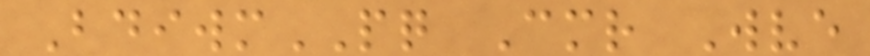BdiwmPQ Cmr Wve
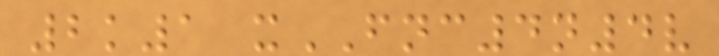2k1 xFNC4n4v
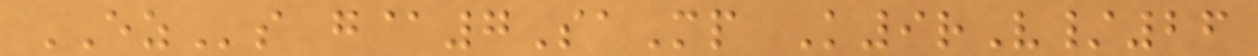EZs g@7SaMp K9rV/26
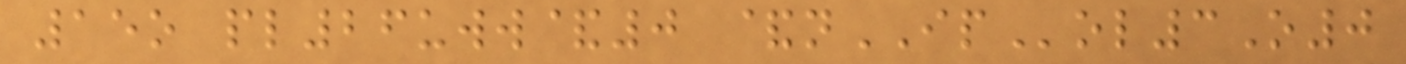15o pl26uww&0 &nIPol3O0
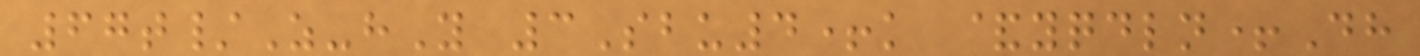67t/Z-hY 3Sbu4+k &yqdln+Dh
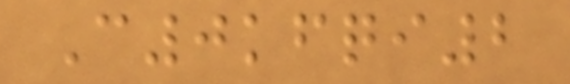C0kfqi2
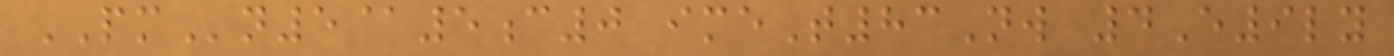PMn5@5c0 imeT83Nw 4E9ly
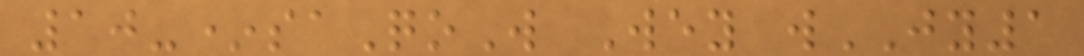10-*saQoW Wey wJY1
